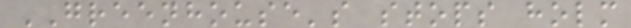GREENHOUSE's stops holm
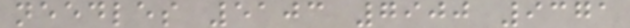needles 5103 7900 9371
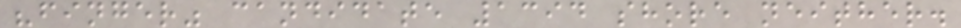"finger" candidate 1394 shore neither.
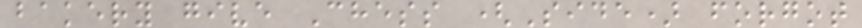bakery give Chess (Side) forgot
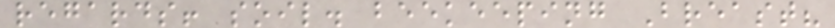regards! soil. beekeeping Breast?
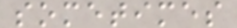sometimes
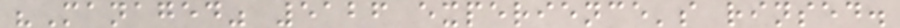"Managed" 5126 experience's rinsed.
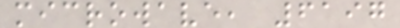microwave, 6197
